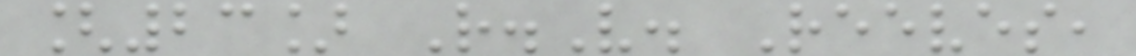[23] R.V. Reeves,
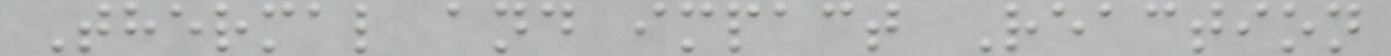Thermal and impact Reaction
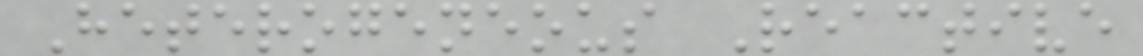Heterogeneous Reactive
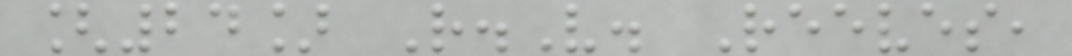[24] R.V. Reeves,
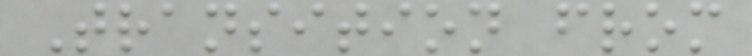Transition from
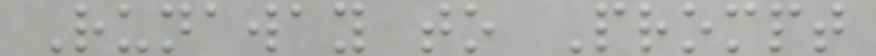Runaway to Prompt
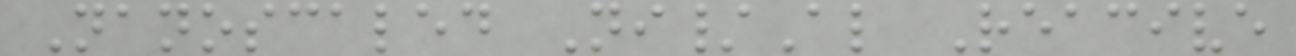Nanoscaled Ni/Al Reacive
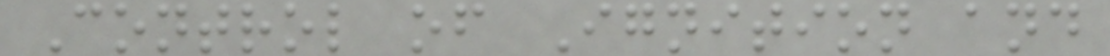Control of Ignition and
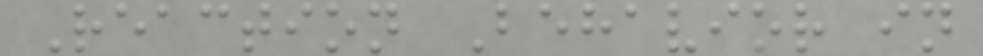Reaction Behavior in
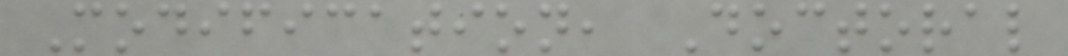Modification, Doctoral
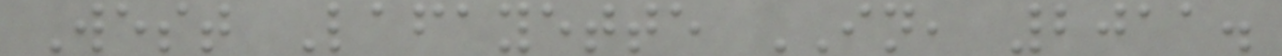West Lafayette IN, 2011.
